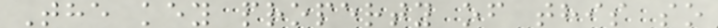The key property of this so
